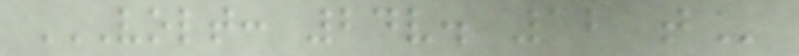VOLT: 24V. 12 T
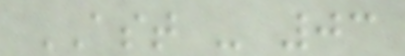AST - 03
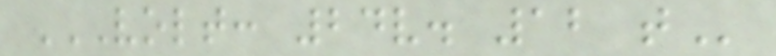VOLT: 24V. 12 T
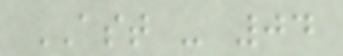AST - 04
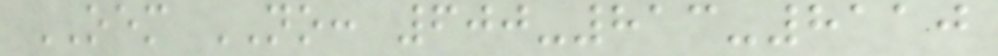OEM NO: 600-813-8110
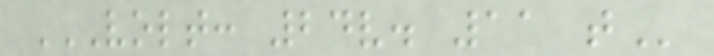VOLT: 24V. 11 T
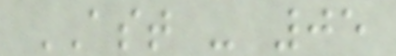AST - 05
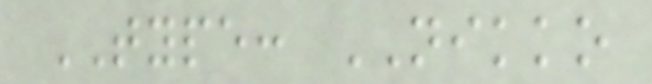TYPE: NIKKO
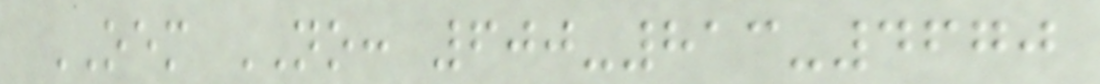OEM NO: 600-813-4670
